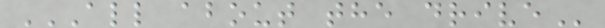ALL ABOUT THE DRIVE
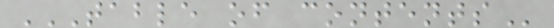TABLE OF CONTENTS
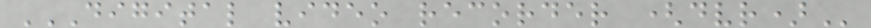DIGITAL VIDEO RECORDER (DVR)
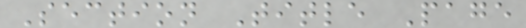Section Title Page
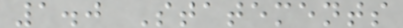1.0 Statements
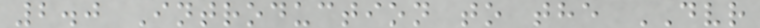2.0 Introduction to the DVR
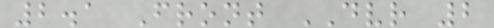2.1 Front DVR 2
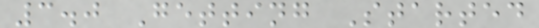3.0 Getting Started
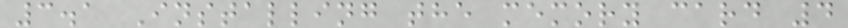3.1 Installing the memory card 4
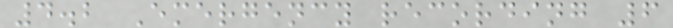4.2 Emergency recording 6
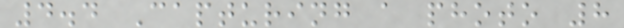4.4 Capturing a photo 8
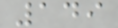149
